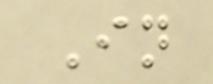In
